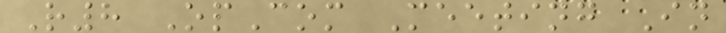R8 OpCom Meeting In
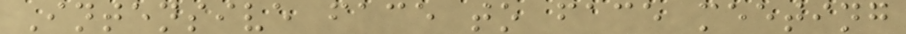Intensive face to face meeting
